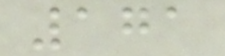171
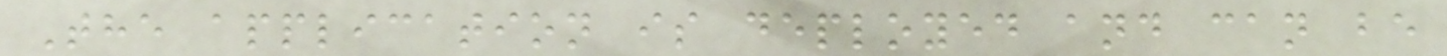The application is deployed and can be
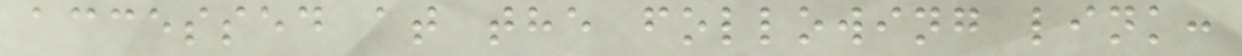accessed at the following link:
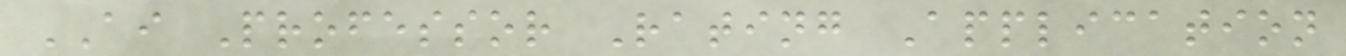AI Professor Rating Application
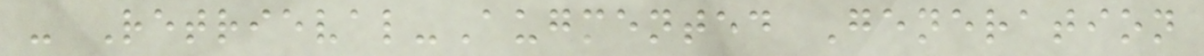- Retrieval-Augmented Generation
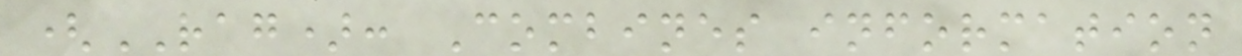(RAG): Combines information
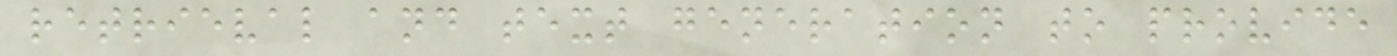retrieval and text generation to provide
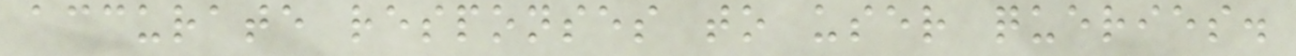accurate responses to user queries.
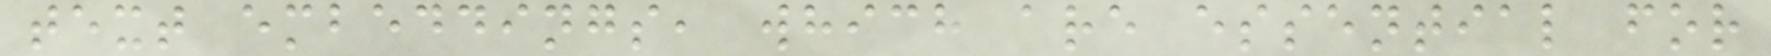text embeddings, which are essential for
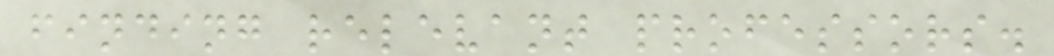finding relevant professors.
